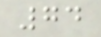74
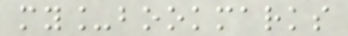my_bookmarks
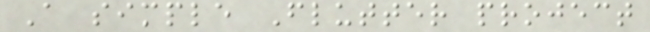A simple Flutter project
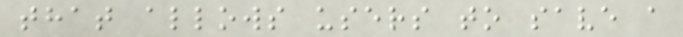that allows users to save a
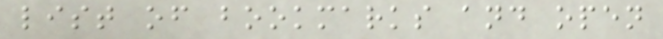list of bookmarks and open
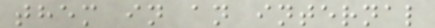them in an internal
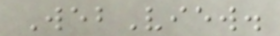WebView.
